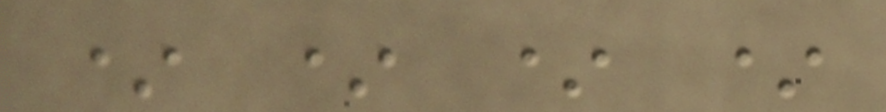* * * *
